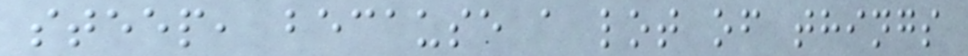steep, because a lot of things
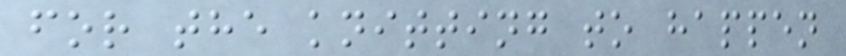for the knitting to happen
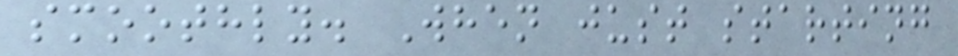smoothly. When just starting
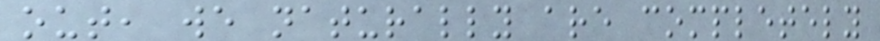out, we naturally are completely
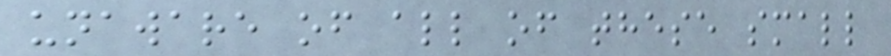unaware of all of these small
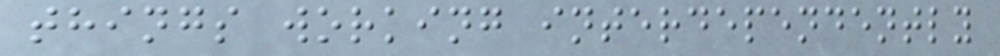things working interdependently
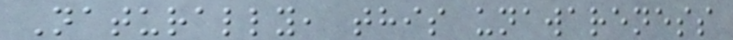Naturally, this unawareness
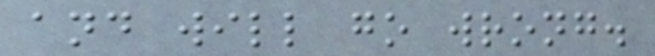and will go wrong.
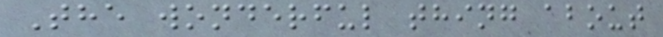The wonderful thing about
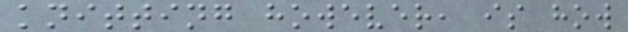knitting however, is how
